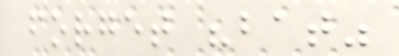forget "bat"
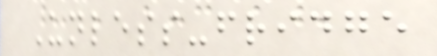Unless-fridge
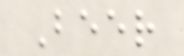Beer
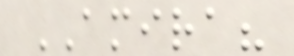AMIRA?
